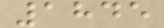1845
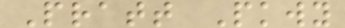Pratt Pkwy
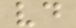vd
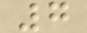7
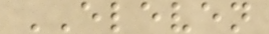ELEVEN
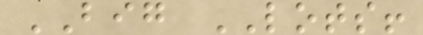BIG LOTS!
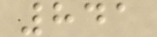841
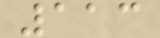113
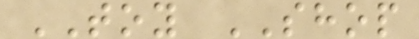TOY SHOP
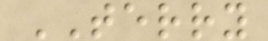TERRY
